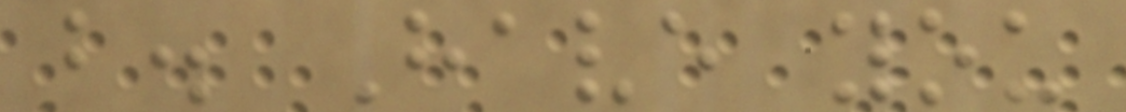b. Have you
